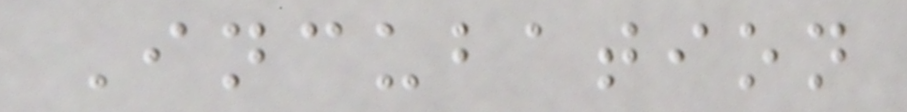Incubation
